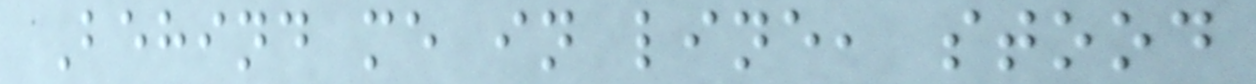Behind me in line, stood
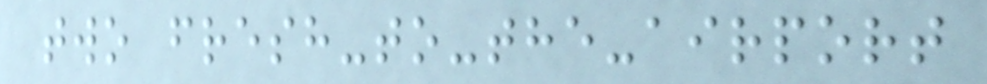two fresh-to-the-airport
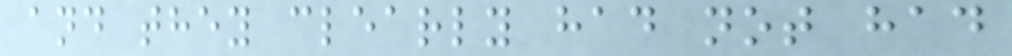and they clearly had not had
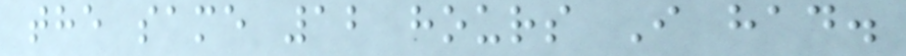the same 12 hours I had.
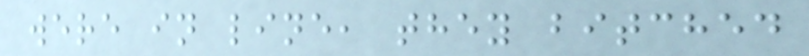were in line, they bitched
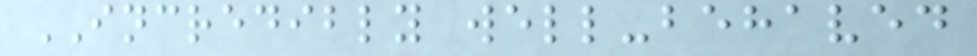INCREDIBLY well-behaved
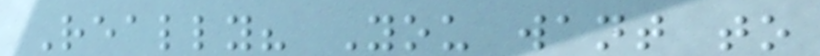Really? You want to
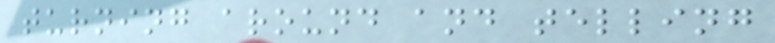turning around and telling
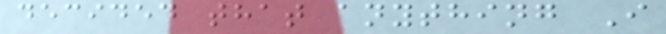decided that anything I
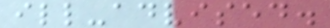ill-advised.
